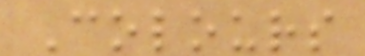Colours
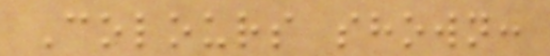Colours shown:
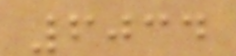6034
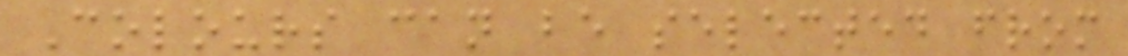Colours can be selected from
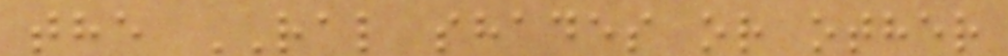the RAL shades or other
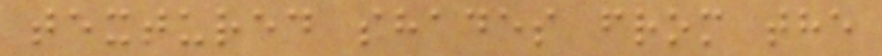textured shades from the
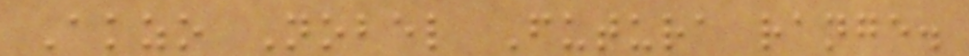Akzo Nobel Futura range.
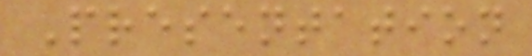Presentation
